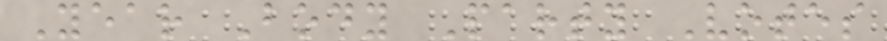Year Body Party Votes
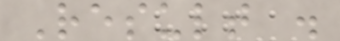Result .
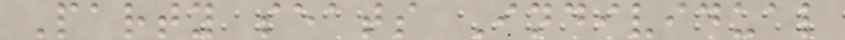Party seats Individual
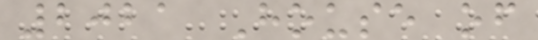2021 House of
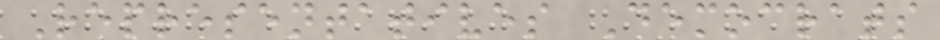Representatives Democrats
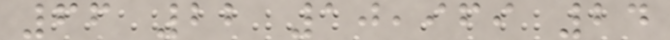66 22 10,969 24
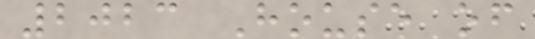2023 House of
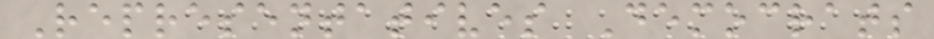Representatives Democrats
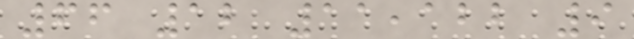66 12 11,122 9
